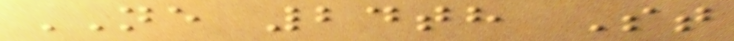NE 24th St
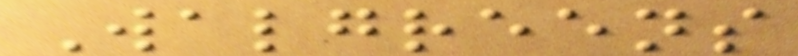Walgreens
